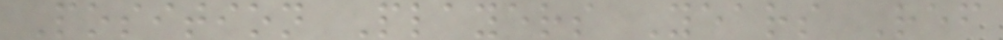Position Players Years Ref
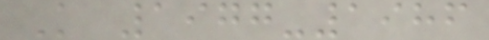K 1977-1986
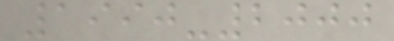1990-2000
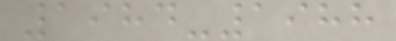1984-1988
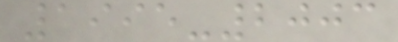1995-2003
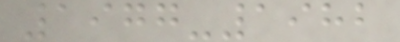1977-1982
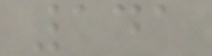141
